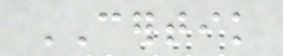CERTIK
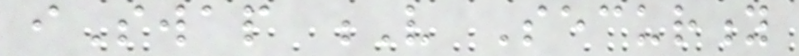iSwap V Security
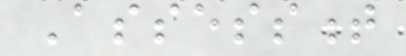Assessment
